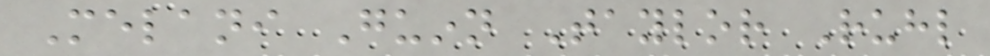Melani Guinn Taylor Ruhl
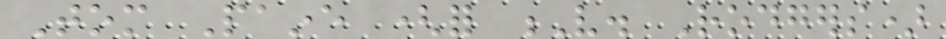Tom Paine (for V. Rodgers)
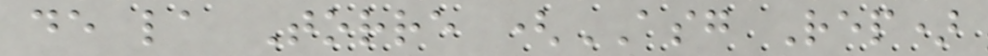de la Torre (ASG Rep)
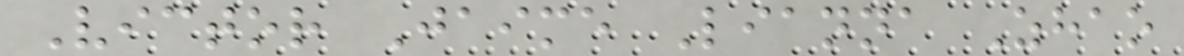Victor Jaime Lianna Zhao
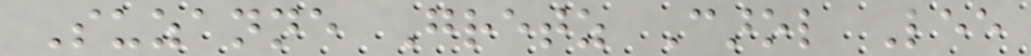Suzanne Gretz Carol Lee
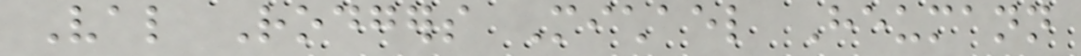Val Rodgers Michael Heumann
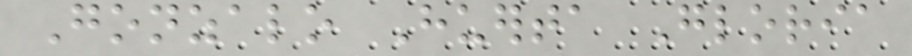Gonzalo Huerta Gloria
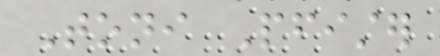Toni Pfister
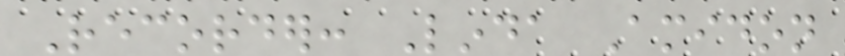Recorder: Linda Amidon
